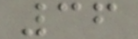36
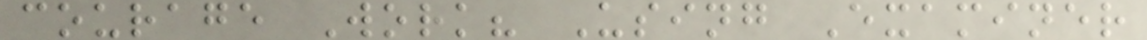courage Work? Using Examiner
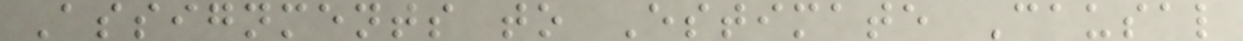Assignments to Estimate Causal
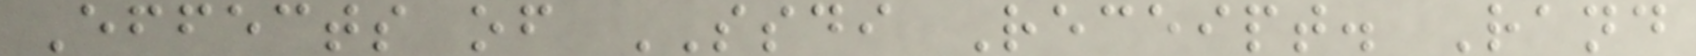Effects of SSDI Receipt. Rand
